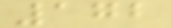172
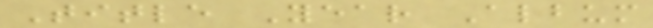Title Year Album
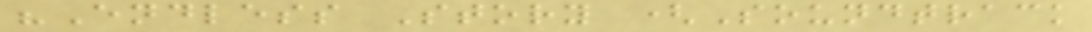"Endless Story (Soundtrack
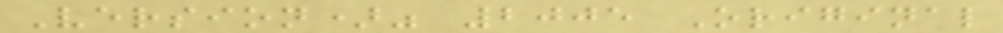Version)" 2005 Original
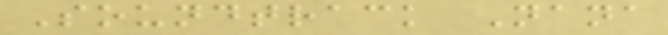Soundtrack Nana
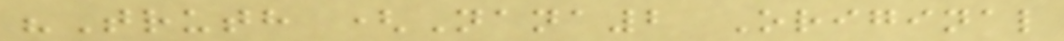"Truth (Nana2 Original
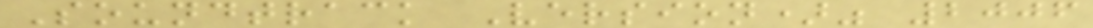Soundtrack Version)" 2006
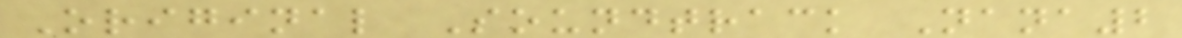Original Soundtrack Nana2
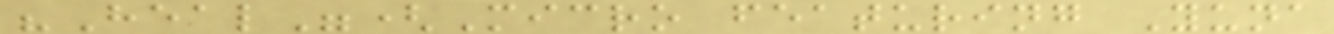"Heal"(Micro featuring Yuna
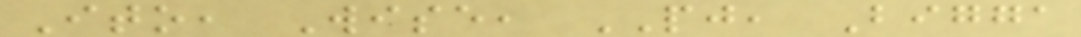Ito, Wise, PJ, Bigga
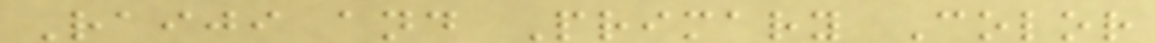Raiji and Primary Color
